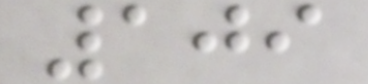109
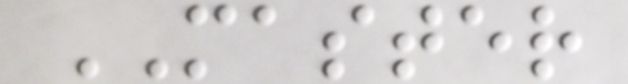MASTER
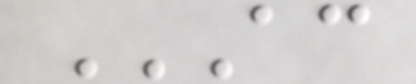AC
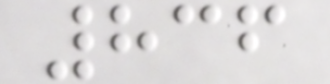836
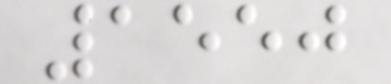1550
